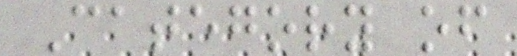Category of
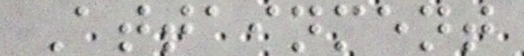Attainment
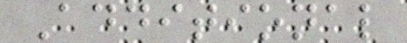Additional
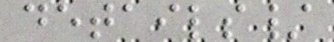details/
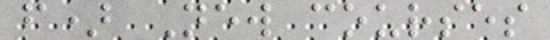f) New courses
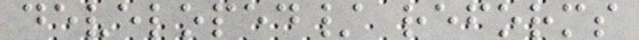developed/ reforms
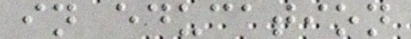in education
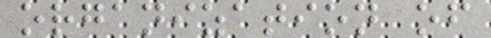organization of
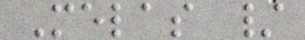Melas /
